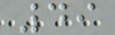49
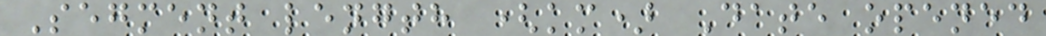Segment length (km) Date opened
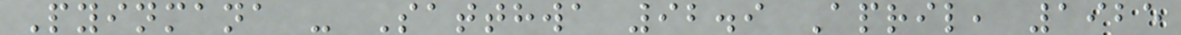Pyinmana - Satthwa 92.9 April, 1925
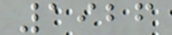1926
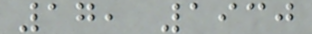17, 1930
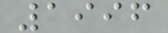1996
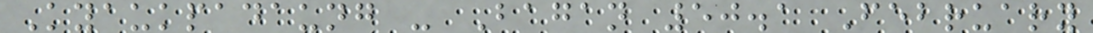Kyaukpadaung - Bagan 50.1 February
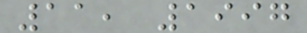11, 1997
